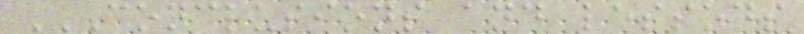CONCLUSIONS AND LESSONS
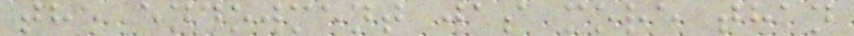the endowment was more than
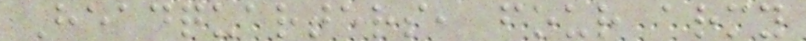Headquarters, four army
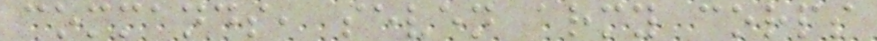commands, seven army corps
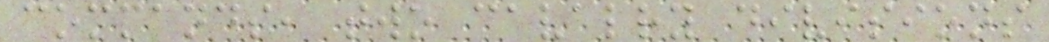commands, two cavalry divisions
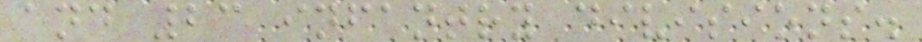and 23 infantry divisions.
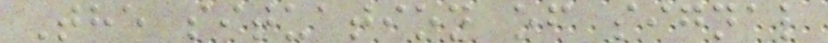The situation of signal
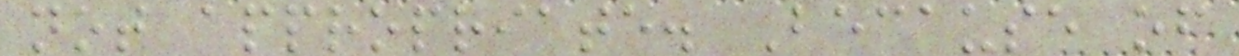not appropriate. Because of
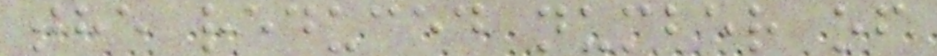the reduced number of
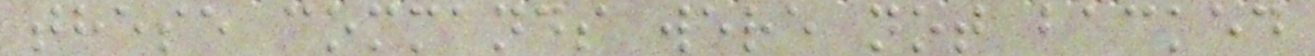these commands were not backed
